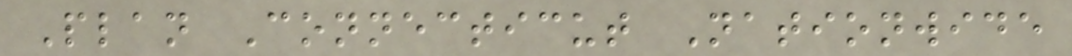Plan Connecticut Nationwide
